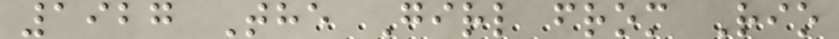1927 The Girl from Rio
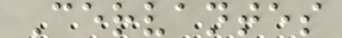Cervantes
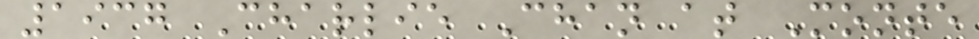1937 Charlie Chan at Monte
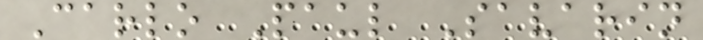Carlo Paul Savarin
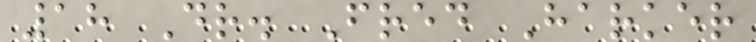18 Dr. Fred Harker
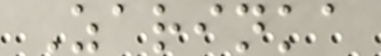Zarinka
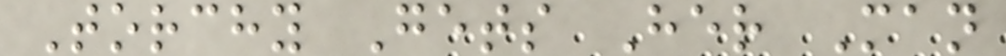Torchy Gets Her Man
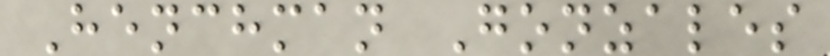Henchman Gonzales
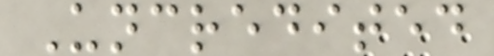Uncredited
